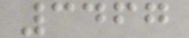3467
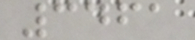3461
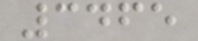3465
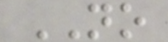NO
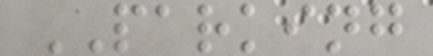PARKING
